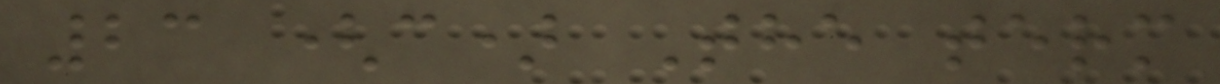23 (c) The term
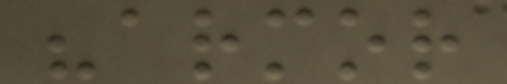"armor
